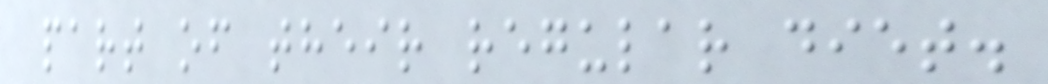part of their regular diet.
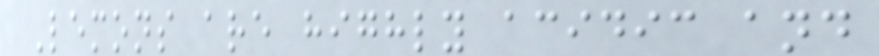Lemons are highly acidic and
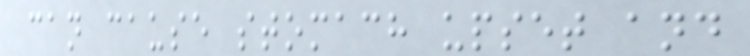can cause stomach upset and
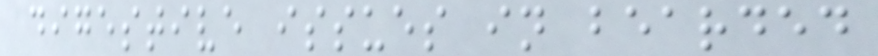digestive issues in bearded
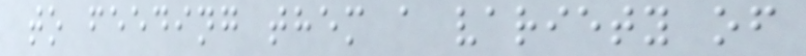to feeding them a variety of
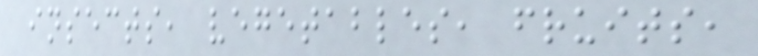insects, vegetables, fruits,
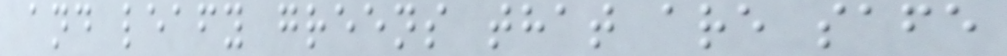and leafy greens that are safe
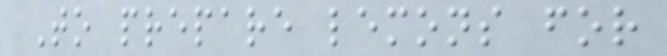To prepare lemons for
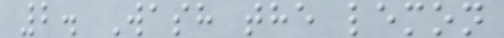2. Wash the lemon
